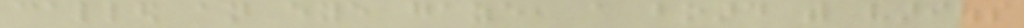called an eye gaze, a board with various
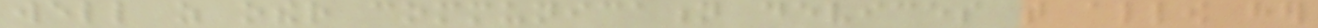well as other communication devices that allow her
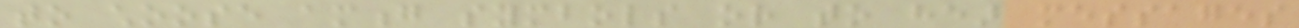to choose among symbols or to hear messages
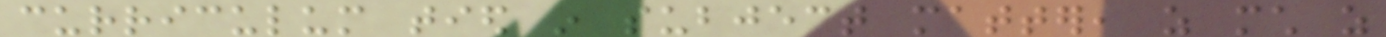curriculum tied in subject matter, as much as
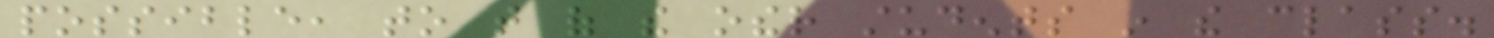possible, to that of the other students in the class.
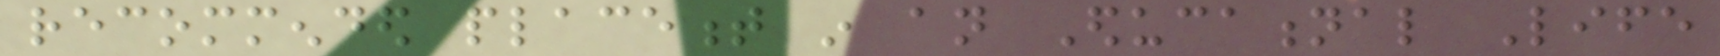recommended placement in an Educational Life
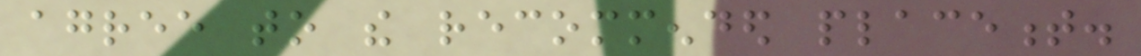agree to the recommended placement.
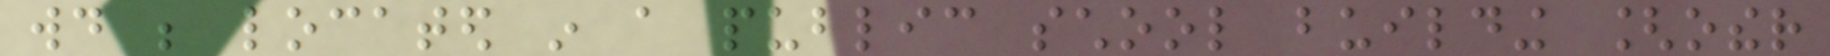would be located in a public school building [other
